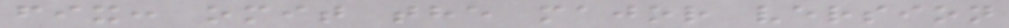fix: omit the major version
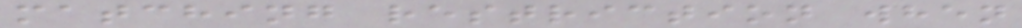matching restriction when
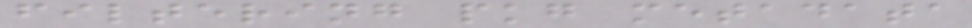filtering pkg metadata
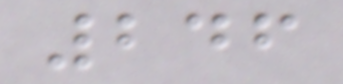246
